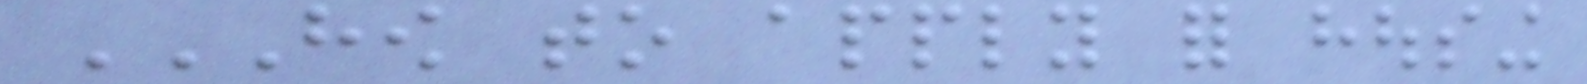HOW TO APPLY FOR HOUSING
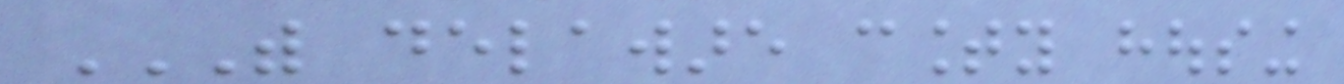WITH DELAWARE COUNTY HOUSING
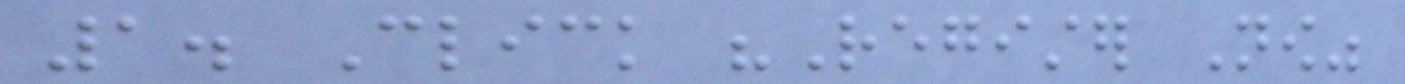1. Click "Register Now"
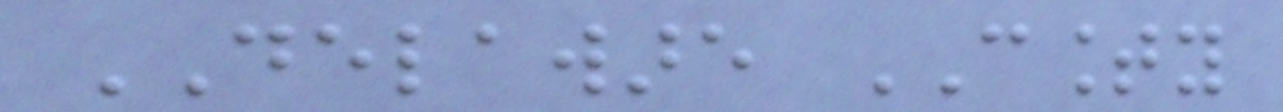DELAWARE COUNTY
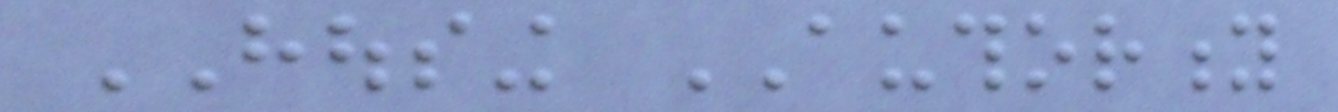HOUSING AUTHORITY
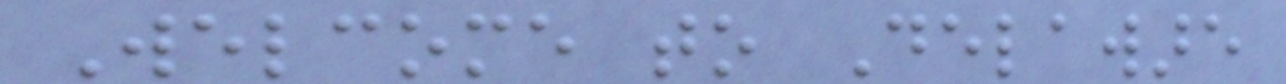Welcome to Delaware
